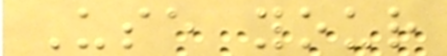Use your
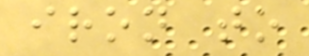iron to
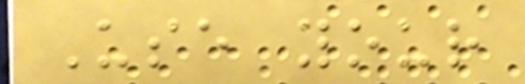Use your
